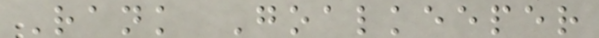Rank Goalkeeper
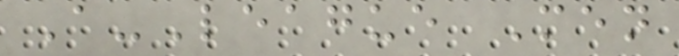A-League Men
